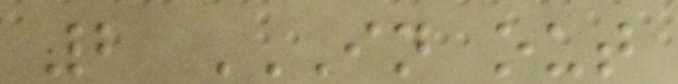2 IN OUT
